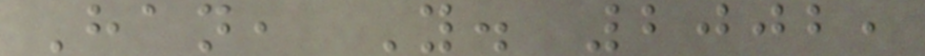Han, Y. 2002,
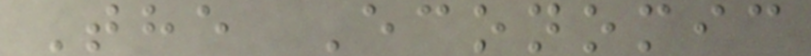The Economic
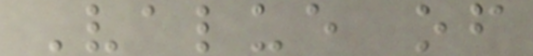Value of
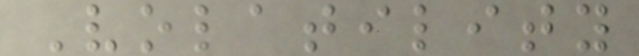Volatility
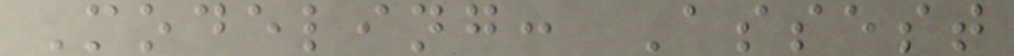Modeling: Assest
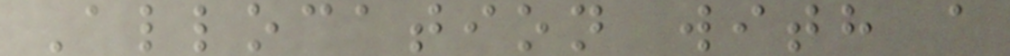Allocation with a
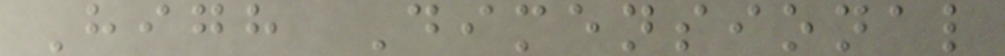High Dimensional
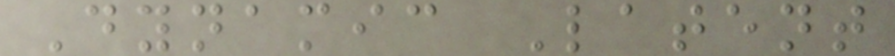Dynamic Latent
